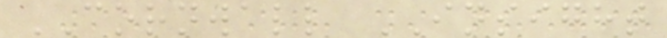CORNWALL INSIGHT
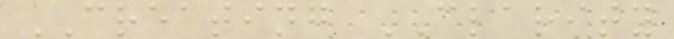CREATING CLARITY
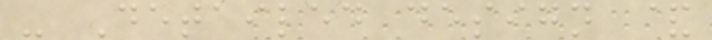- Detailed design &
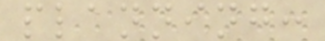planning:
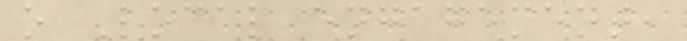o Local engagement,
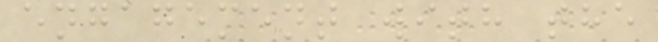engagement with the
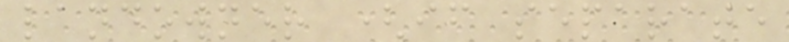landowner (if separate
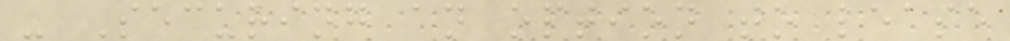- Securing an option to lease
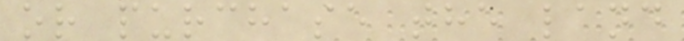or purchase the land
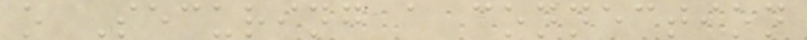o Securing a connection
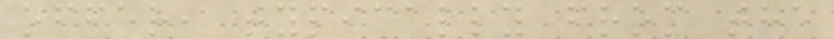offer, typically from the
